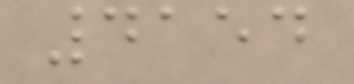4154
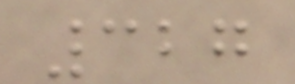327
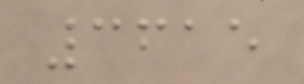3615
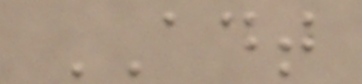ADT
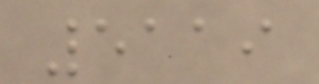5119
